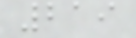219
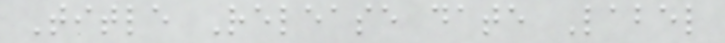Title Release date Label
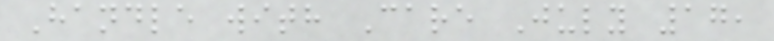Handle with Care July 17,
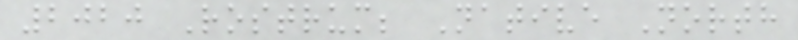2020 Rostrum; Native North
